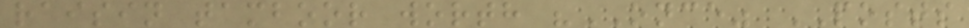raisin tamboor worth "ONCE" POSTS
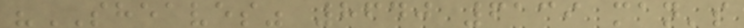"SHEAVES" 8640 6139 man's
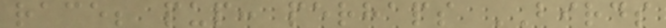race; pup: perhaps BIRDS
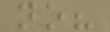no?
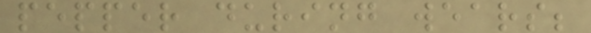pepper during wears;
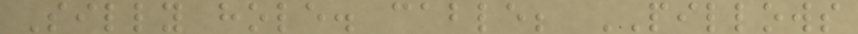Silly hole. cable; PILLOWS
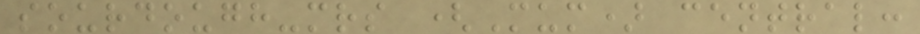sourdough-mrs (Mum) central:
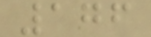176
